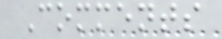Comments
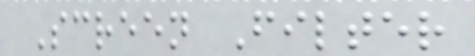Screen Filter
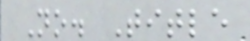No. Title
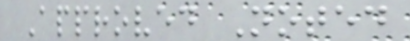Approved Noted
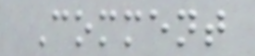Comment
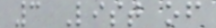3 List of
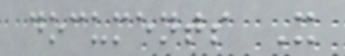documents X
